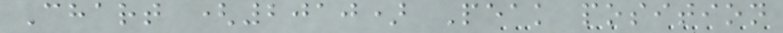Chart (2010) Peak position
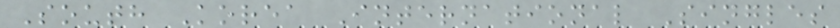South Korea International Singles
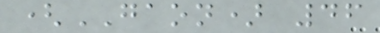(GAON) 46
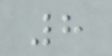8
